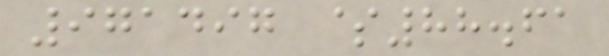971497 $88.61
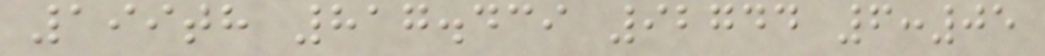199th 817.439 92744 6:05
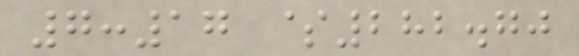7:17 $282.70
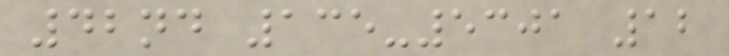42nd 135-5301 12
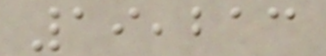19,213
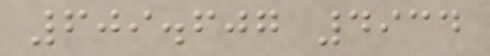609.607 4934
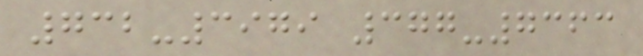732-3979 377-7363
